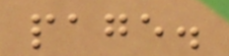page.
